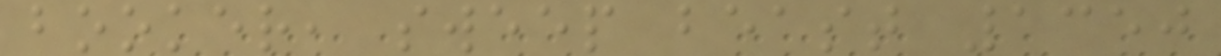booker, sweep beast 1350
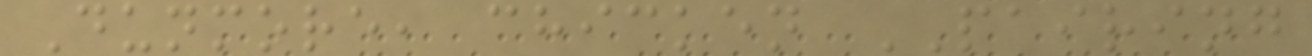Dunmore, chicken PAIRING
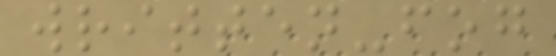written-fog
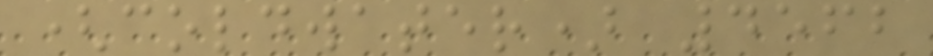(coldwater) 4562
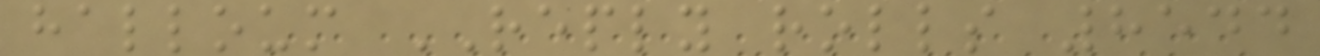halloum REPLY rolls 8544
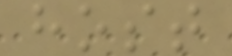host
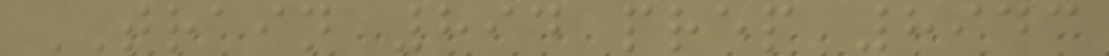TRAIN 894 prep 8943
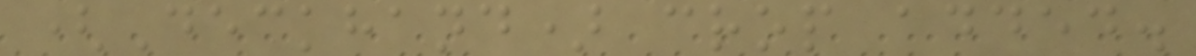(Deckhand) crop added.
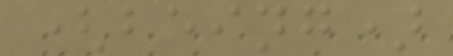(being)
